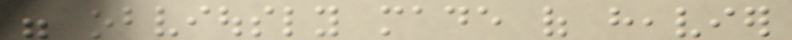were obviously made of heavier
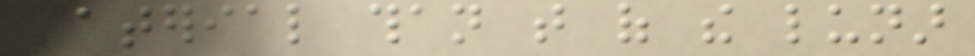material than that of the lunar
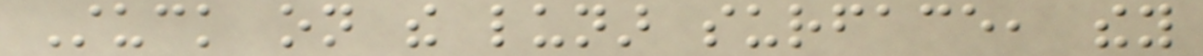Stuck on the lunar surface, they
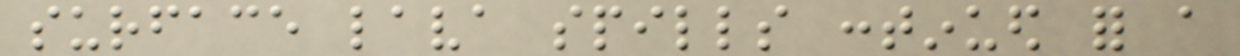surface lava spills continued for a
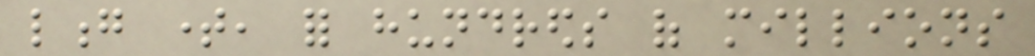long time, for hundreds of millions
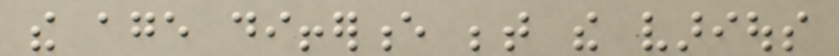the age difference between the various
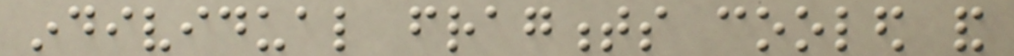individual fragments cooled and
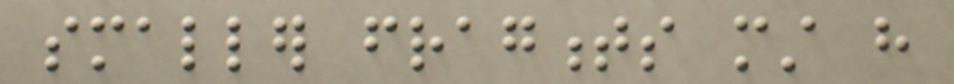smaller fragments must have
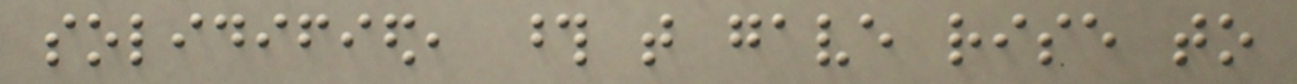solidified, those that gave rise to
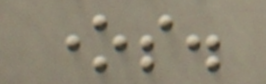ones.
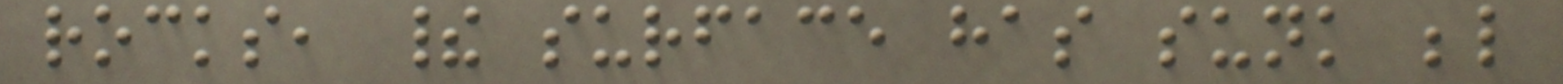rocks, their surface has sunk below
